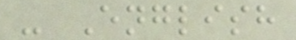- English
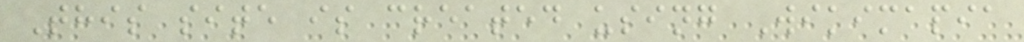This site is created using Wikimapia
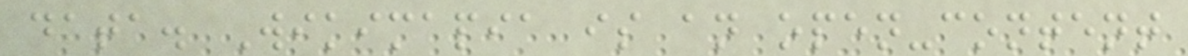data. Wikimapia is an open-content
